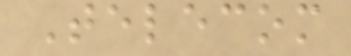Telecom
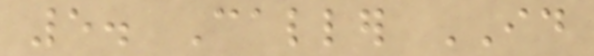5. Caller ID
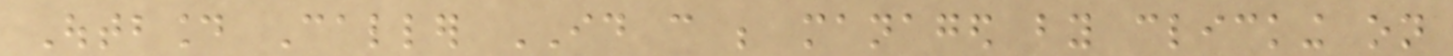Outbound Caller ID can be managed by clicking on
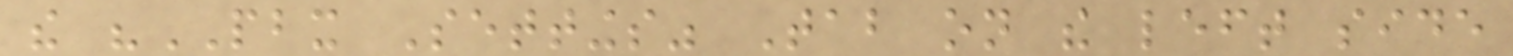the "PBX Settings" Tab on the left side
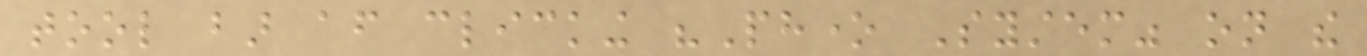tool bar after clicking "Phone System" on the
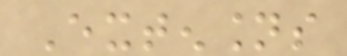Extensions
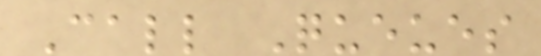Call Queues
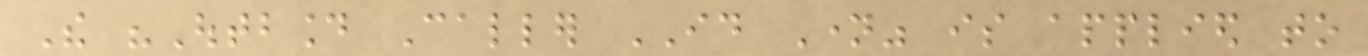The "Outbound Caller ID Name" is applied to
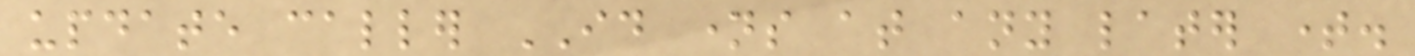update caller ID names at any later time.
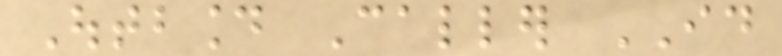Outbound Caller ID
